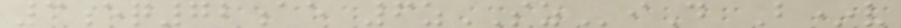3eq72ae 6zSZiD B*v
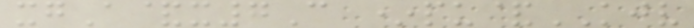xgA&x7C *pu&KJV
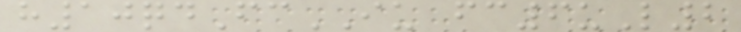h10qdFcIU fc6uL2
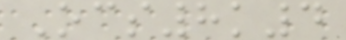Ocs8k4
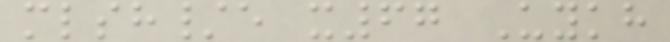mlsh/e x67 Uykh
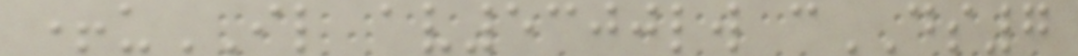+uIL av5300lw cDS7
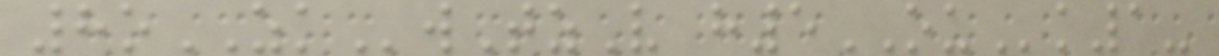8oZKwTzV h5OUk1-
